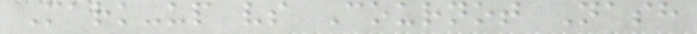Mark-up vs Cournot Nash
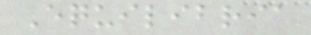Equilibria
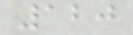120
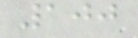100
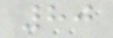80
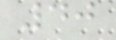40
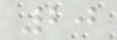20
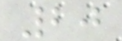20
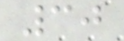30
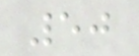50
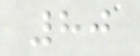80
